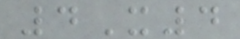4X4
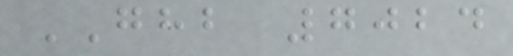GHB 7024
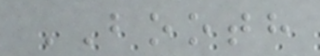BOOTH
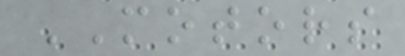MOTORS
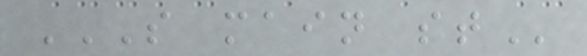S MAIN ST
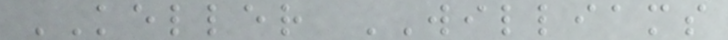KELLER WILLIAMS
